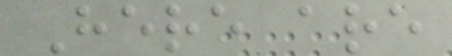Here are
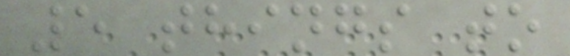5 things to
